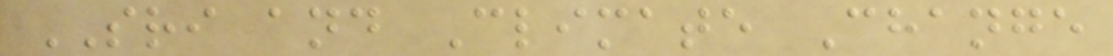SRI and Climate Change
